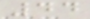44
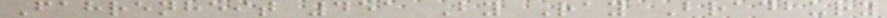Fahrenheit 451 By Ray Bradbury
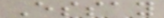Essay
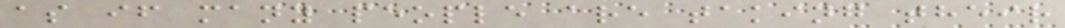as if many people are taking their
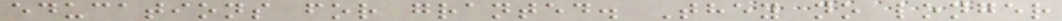educations for granted. They no longer
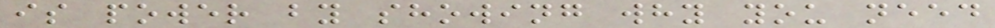is power by showing why you need
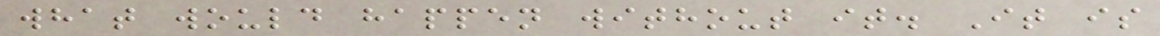what would happen without it. It is
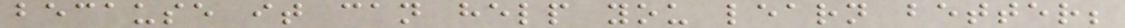because it can help you learn better;
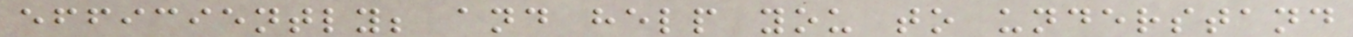efficiently; and help you to understand
